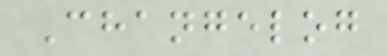Changelog
